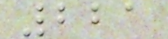221
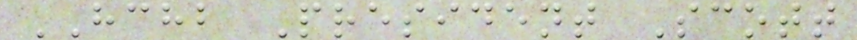HCHB President Scott
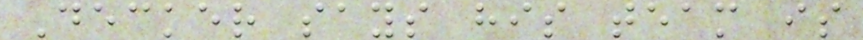Decker says his team is
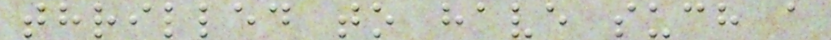thrilled to have such a
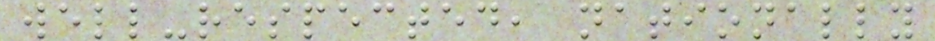well-respected, nationally
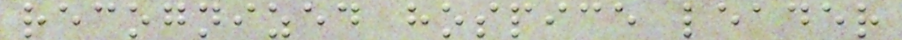recognized hospice leader
